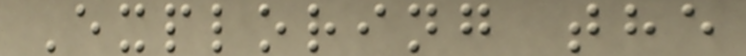Exploring the
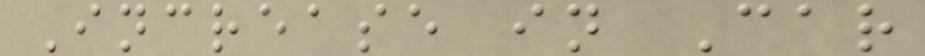Increase in Car
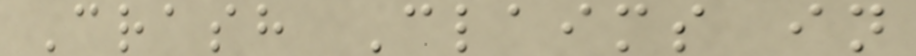Crash Claims in
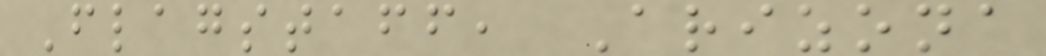Flagstaff, Arizona
